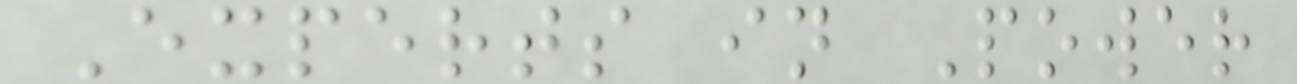Experts in Power
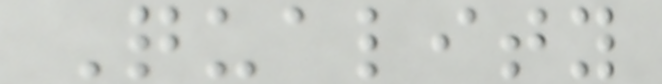Quality
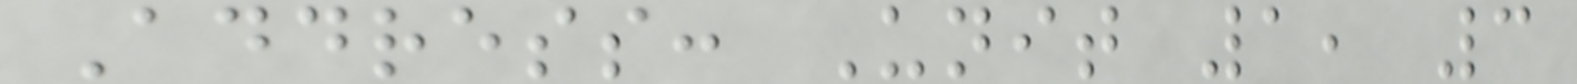Address: Unit 1, 3
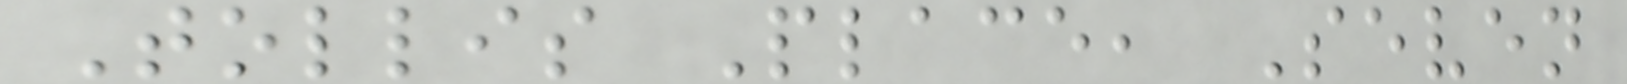Tollis Place, Seven
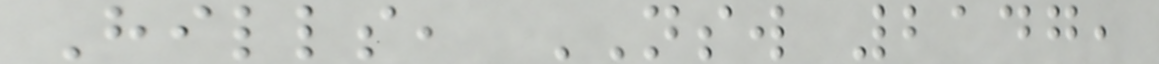Hills, NSW 2147,
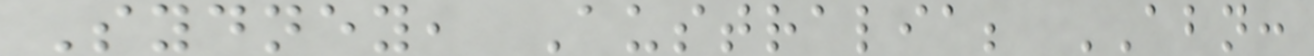Sydney, Australia; ABN:
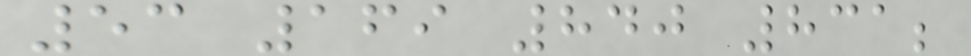53 169 840 831;
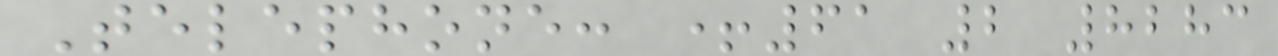Telephone: +61 2 8283
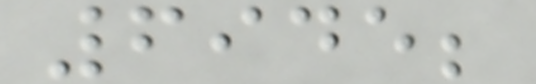6945;
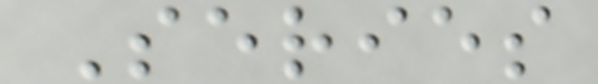Series
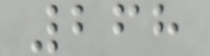268
